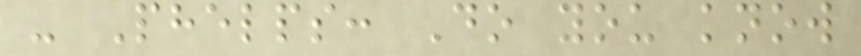- Phelps: Do you know
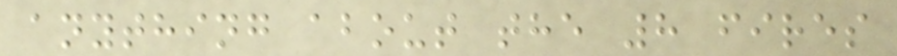anything about the 8 fires
